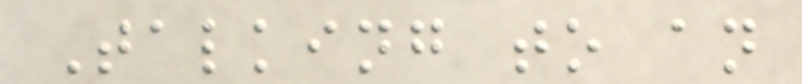Talking to an
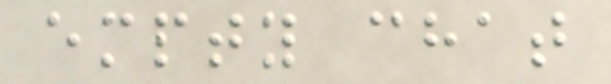empty chat
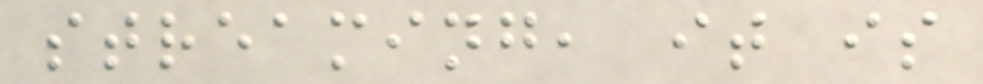streaming, it is
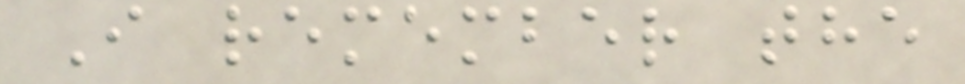I remember the
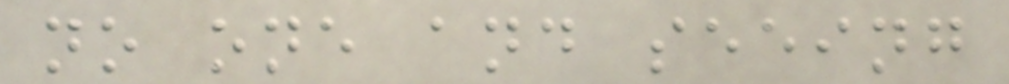no one and seeing
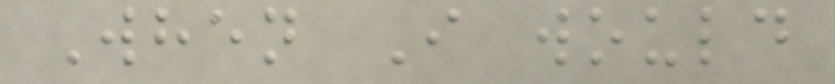When I would
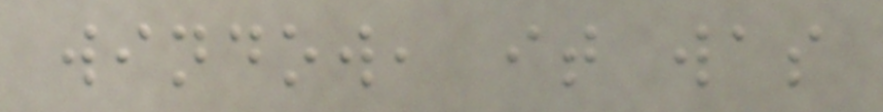window, it was
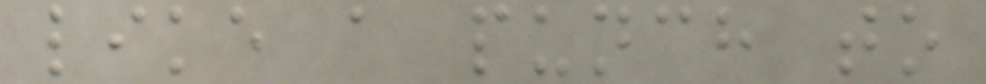like a punch to
